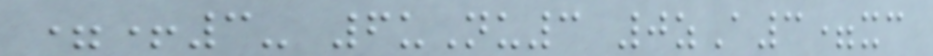=+3- 6uNu3 0zA3=xc
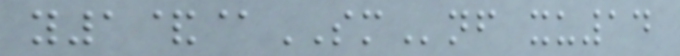y1&@SMnf xu14
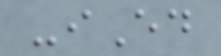-iEd
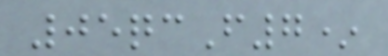05qcF7*
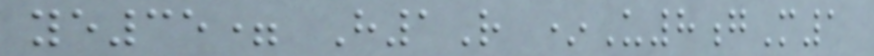ye35= H1R *U8gM1
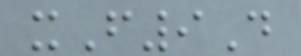xF9D
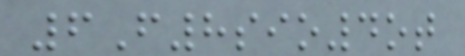6F8sio4ot
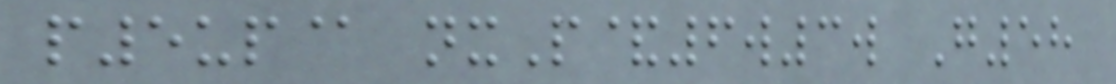p5up@ nxP&6w3w G58
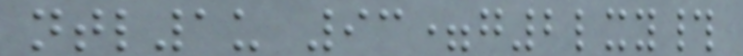ntl1u 93=g2lxy#
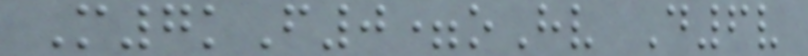M7kF0=oHv D6v
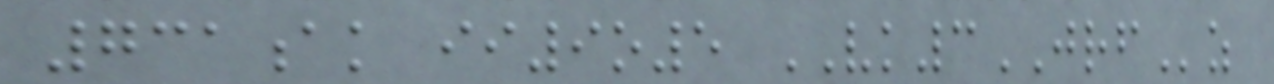731ak ii9o5 VK3JRFz
